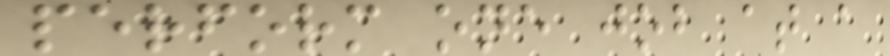perform one job at a
